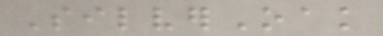SilverOak
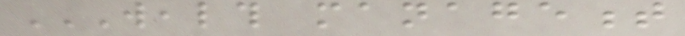WEALTH MANAGEMENT
